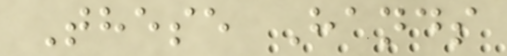These Hands
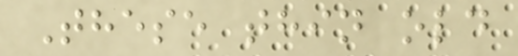These thin old
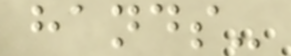hands-
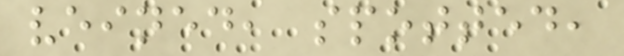veined, spotted,
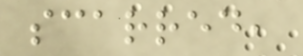scarred,
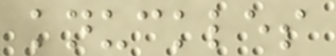knuckles
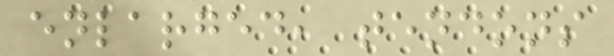enlarged, tendons
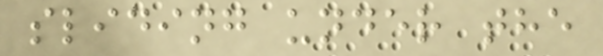sliding under the
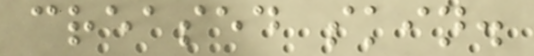creased skin.
